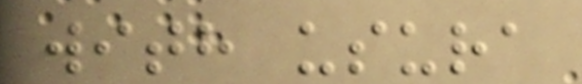with usura
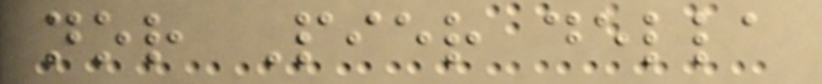nor Pier della
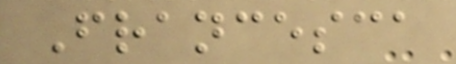Francesca
